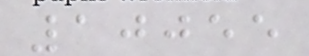10055
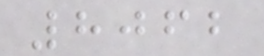8062
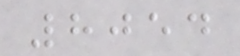8054
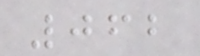062
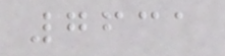7631
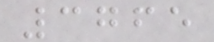3765
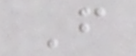F
